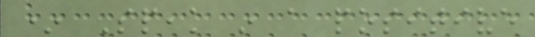* Speak in a positive
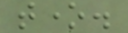tone.
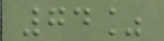74%
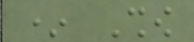* Show
